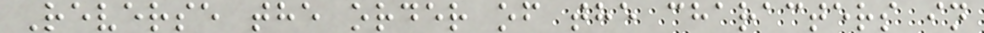Reverse the order of the characters in
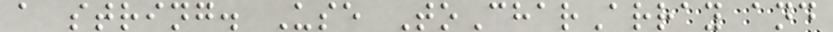a string. Use ToCharArray and
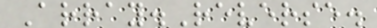Array.Reverse.
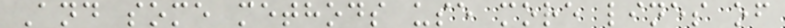And some methods use more lines of
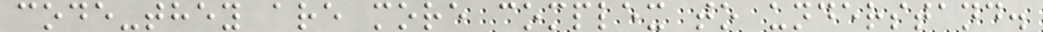code-they are more complex to understand.
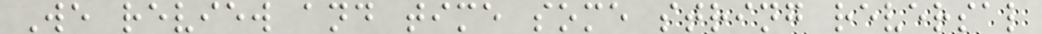We review and time some string reversal
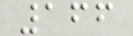166
